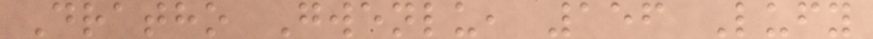Dratho Gwenlu, 156 Lufy
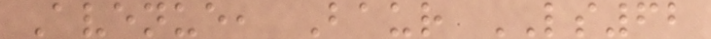Avenue, Baur LS62
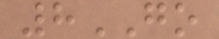8GO
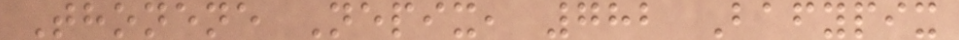Thonene Nepix, 782 Bafypix
